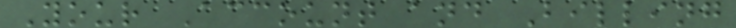Your Account and Billing
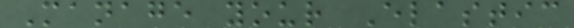Manage your Elastic
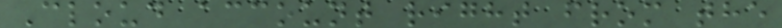Cloud account right from the
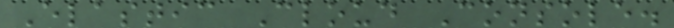Elastic Cloud Console.
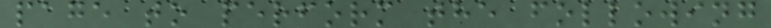page to perform the following
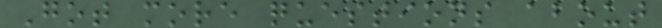Got more questions about
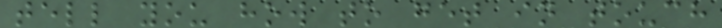tell you how to get in touch
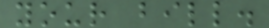your bill.
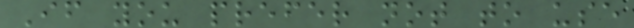If you prefer not to use
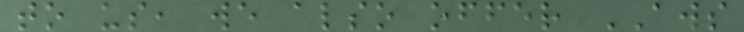to us, we also offer AWS
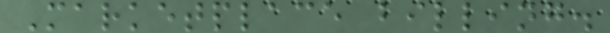Marketplace billing.
